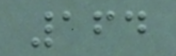164
